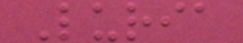Luria
